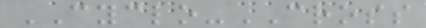CYCLO-CROSS
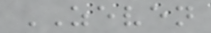ZEVEN
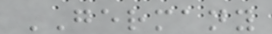GERMANY
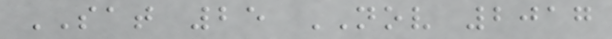SAT 25 NOV 2017
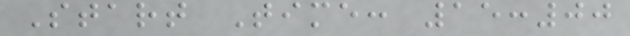Start Time: 15:00
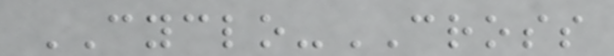CYCLO-CROSS
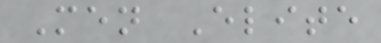Men Elite
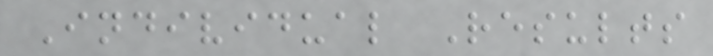Individual Results
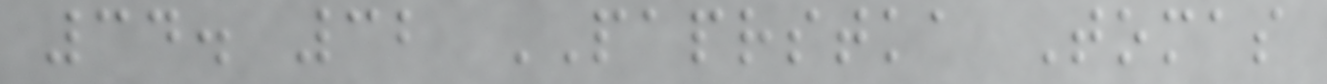34. 32 PAPRSTKA Tomas
